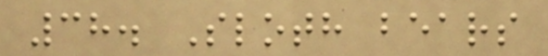38. Sloth bears
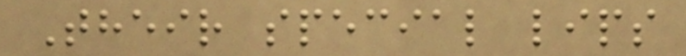Their special lips
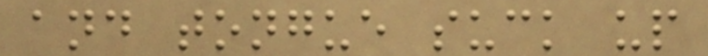and tongue suck up
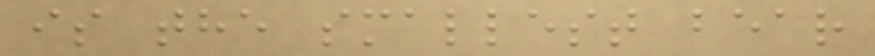is the smallest bear
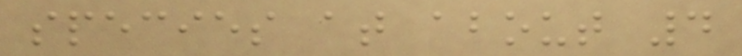species at about 4
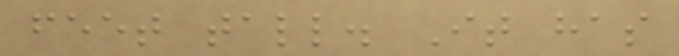feet tall. It has
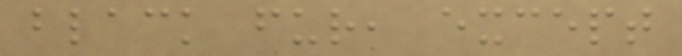black fur, except
